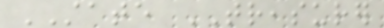STATE TREASURER
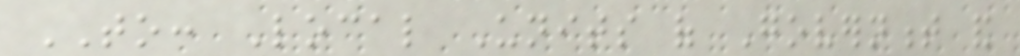TO: Local Units of Government and
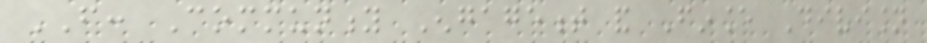FROM: Community Engagement and Finance Division
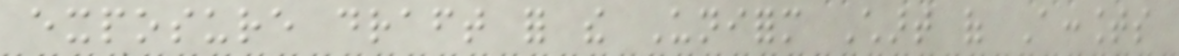exposure draft for the Uniform Chart of Accounts
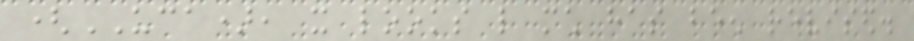(UCA), it looks like much has been revised.
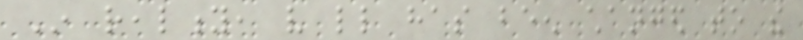In reality, very little has been changed to the
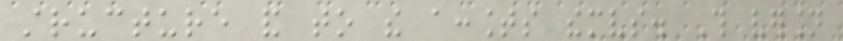structure and to the accounts themselves. This version
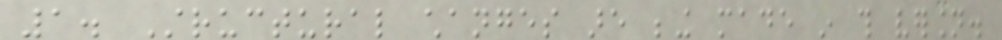1. Structural changes are being made in this version.
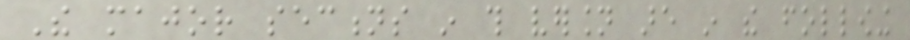The major sections in this version are in the following
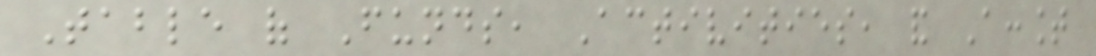Table of Funds, Activities, and Account
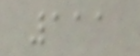111
